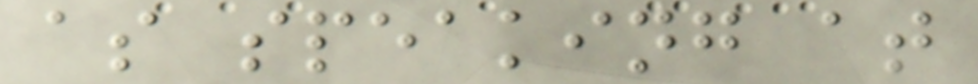as speaking at
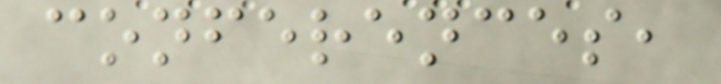conferences,
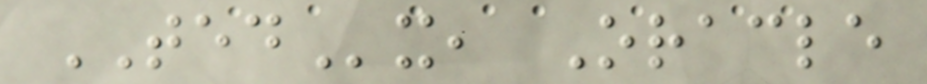TEDx, Oracle
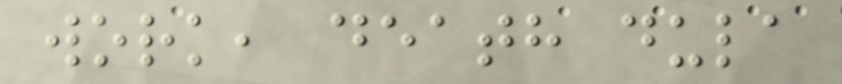work, death dula
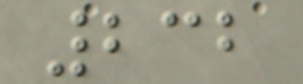232
